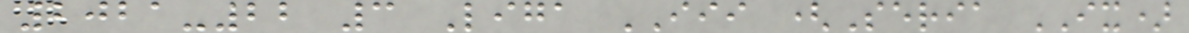2021-22 3 Liga III (Seria IX)
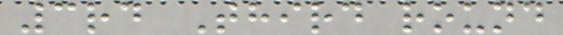3rd Third round
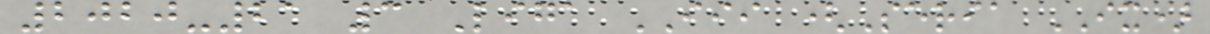2020-21 3 Liga III (Seria IX)
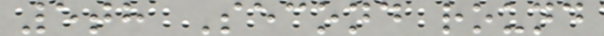5th Second round
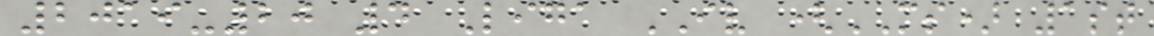2019-20 4 Liga IV (MS) 1st
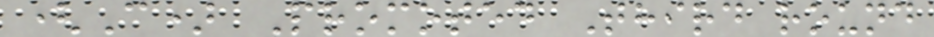(C) Promoted Third round
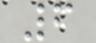6
